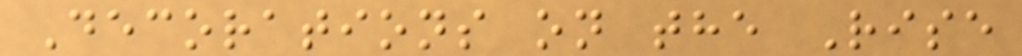Decorations on the Rise
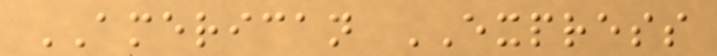AMERICAN EXPRESS
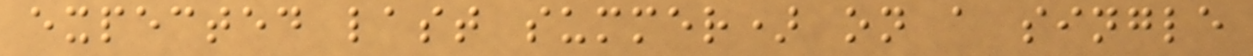expected last summer) on a single
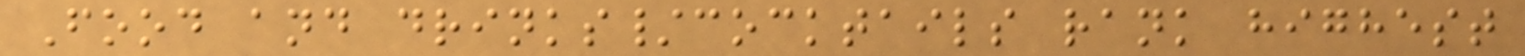Food and drinks/cocktails rank highest
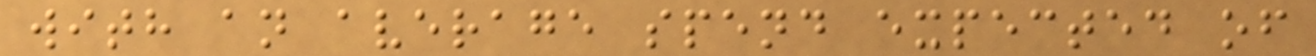with an average spend expected of
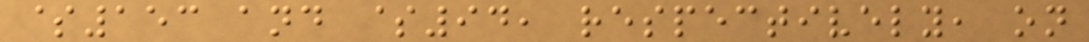$153 and $94, respectively, on
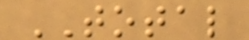TOTAL
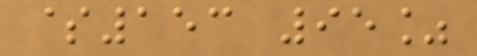$153 95%
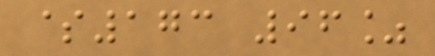$173 96%
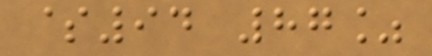$94 87%
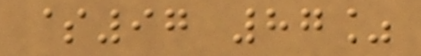$97 87%
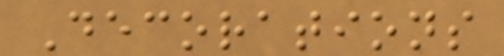Decorations
